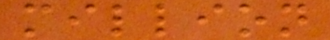million
